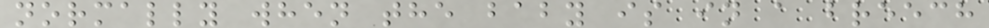normally when the baby is in a breech
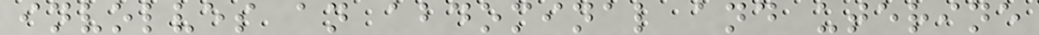involves an abdominal and uterine
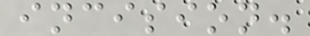incision.
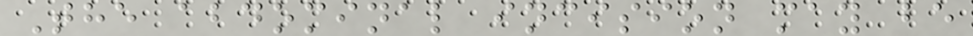The abdominal incision may be
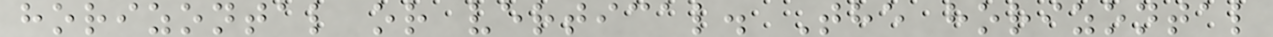horizontal or vertical. The horizontal
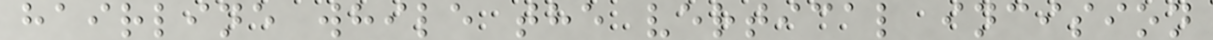hairline while the vertical incision
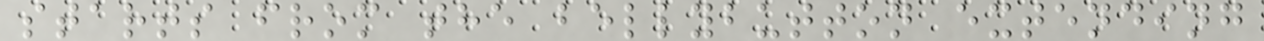starts from the bellybutton extending
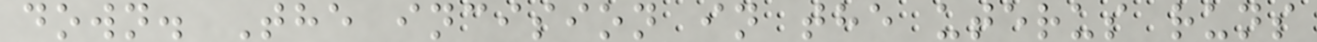down. The incision in the uterus runs
